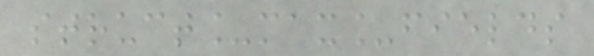struct_max_fields
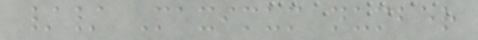// Maximum number
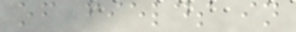of fields in
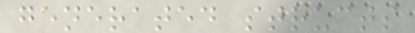generated structs
